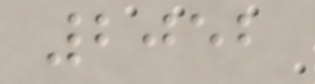2052
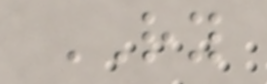RY
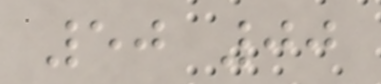50 00
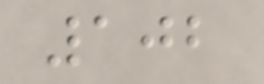102
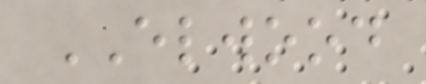ELWOOD
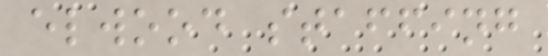elwood staffing
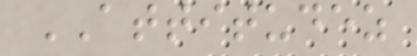ATTITUDEZ
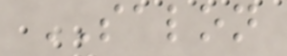SALON
